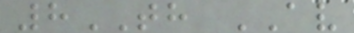8TH AV
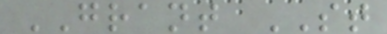GRANT ST
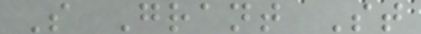S Grant St
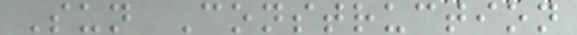Sun Construction
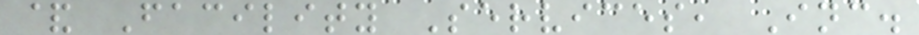& Facility Services, Inc.
